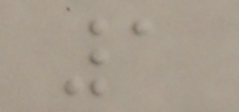1
